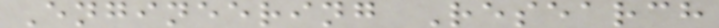Engineering Research
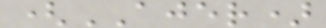(AJER)
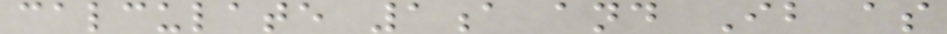calculate 1a and Ib as
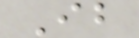Ib
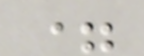=
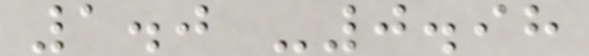1.0 -0.98
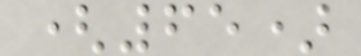(65)
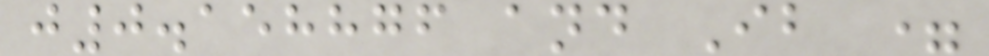j0.158876 and Ib =
